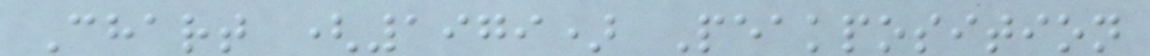Chart (1979) Peakposition
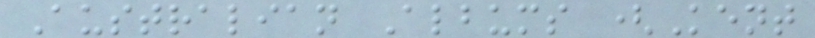Australian Albums (Kent
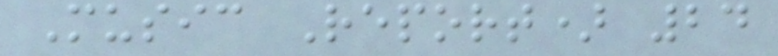Music Report) 24
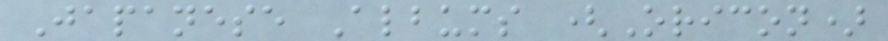Japanese Albums (Oricon)
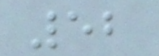52
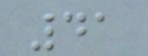41
